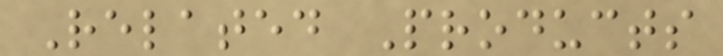Related Products
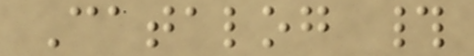Catalog #
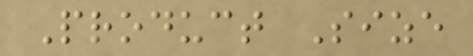Product Size
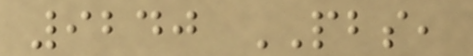9240 PBS,
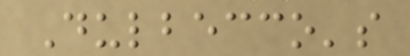Dulbecco's
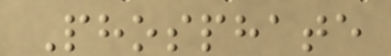Phosphate
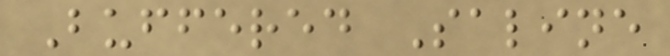Buffered Saline
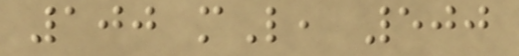100 mL, 500
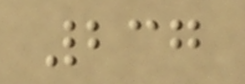237
